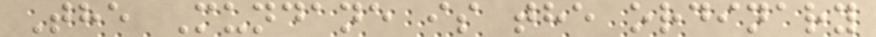The Mundane is the ordinary
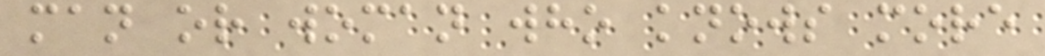man or woman who knows more
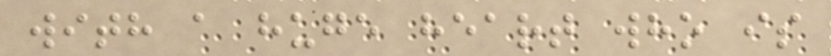with a huge heart who is
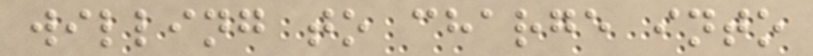willing to charge into
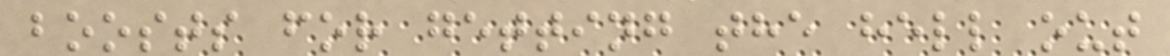boosts for getting the hell out
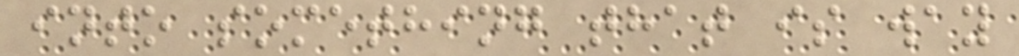into something that is way
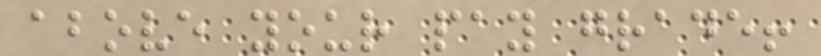above your pay grade!
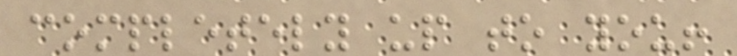completely up to you!
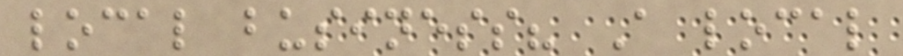local business? A local
